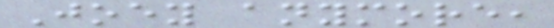Joey anymore,
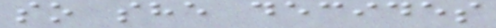so she decides
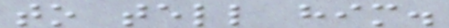to tell him.
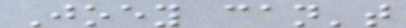Joey can't
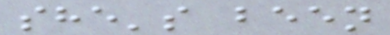she's been
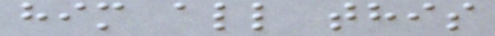him all this
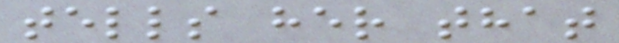tells her that
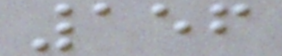156
